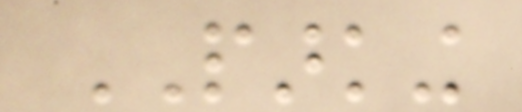PARKING
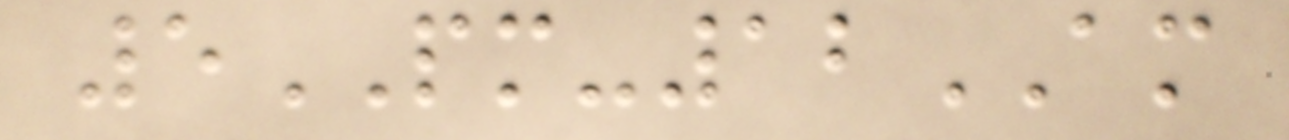5PM-12AM
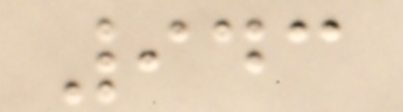943
